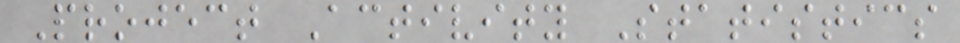Project Activity Statistics
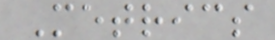Metrics
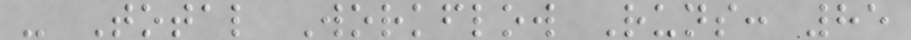- Total Workflow Runs: 85
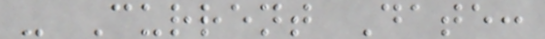- Current Date:
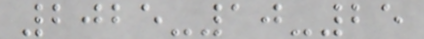2025-10-25
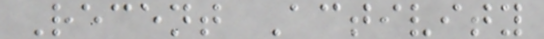Recent Activity
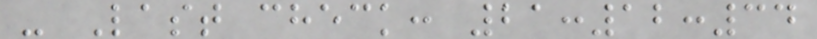- Last check: 21:12:34
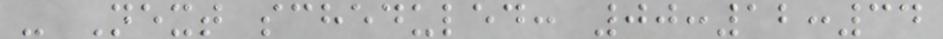- Next scheduled: 00:12:34
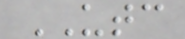UTC
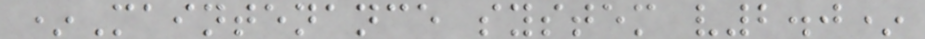*Maintenance system v2.0*
